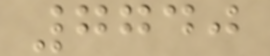7740
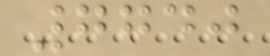7740
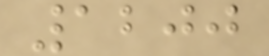1200
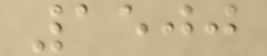1500
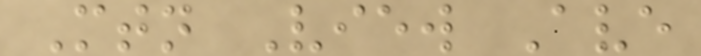Mtn View Ave
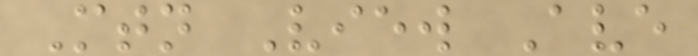Mtn View Ave
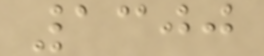1300
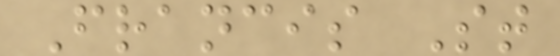Francis St
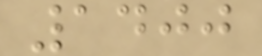1400
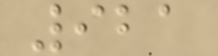921
